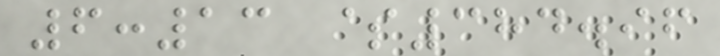6:13 $384.96
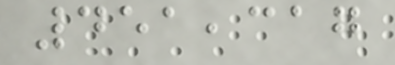451,317
